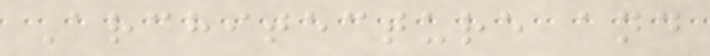Architecture and
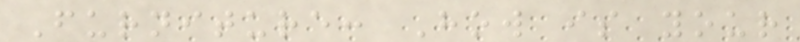Furniture: How is your
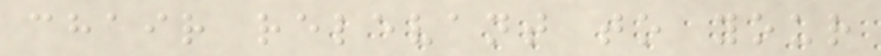chair relevant to your
